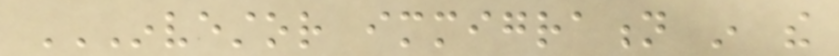INVESTOR IMMIGRATION IN THE
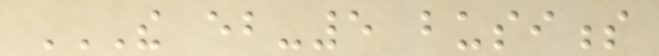THE EB-5 BUSINESS
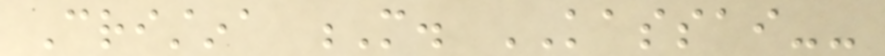Cristina M. KASSAI--
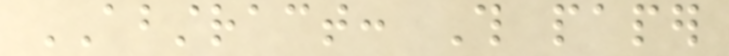ABSTRACT: This paper
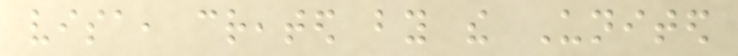visa, created by the United
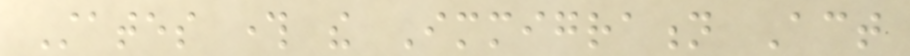States through the Immigration Act
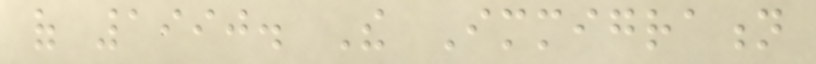of 1990. The Immigration
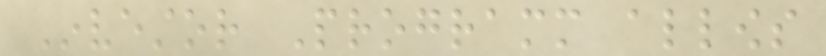Investor Programm allows
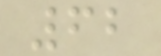62
